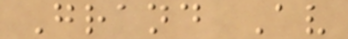Grand Av
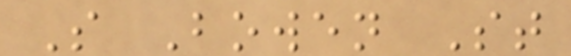S Bowen St
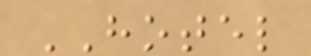HOTEL
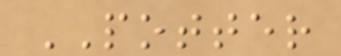POTTER
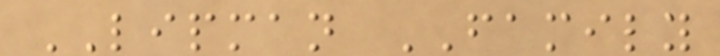LIPMAN FAMILY
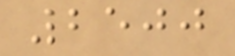2500
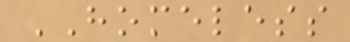HOMELESS
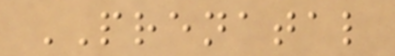PRENATAL
